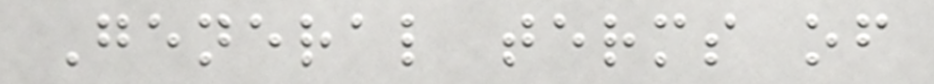General terms of
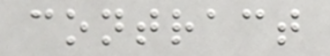contract
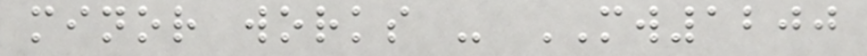minor works - MW1200
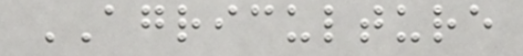AGRICULTURE
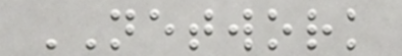NETWORK
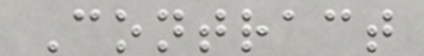Contract
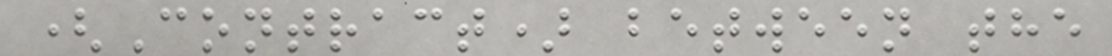(Contract) between the
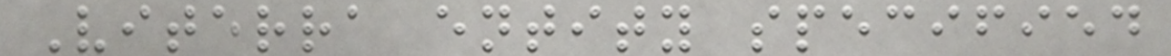Viterra entity specified
